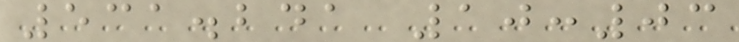531.241 10:03
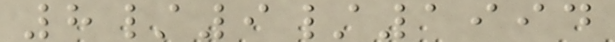8/9/1994
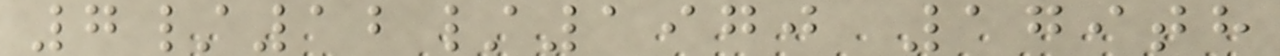7/12/1970 179th
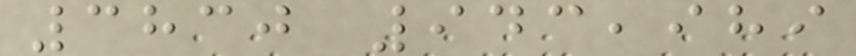3830 943,989
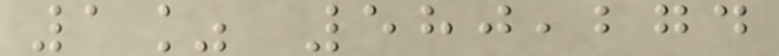1% 580,274
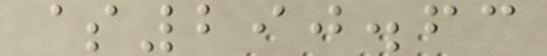$290.63
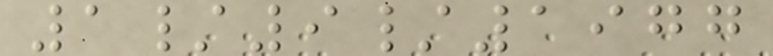1/9/1977
